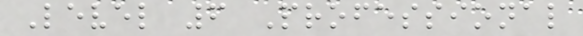Level 6 Professional
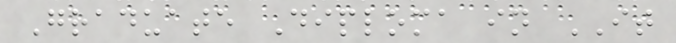Graduate Diploma in IT
